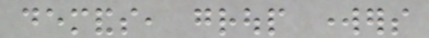demands, group workers
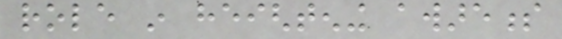role in heightening awareness
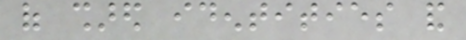of shared identities and
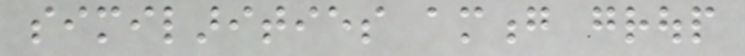similarities among group
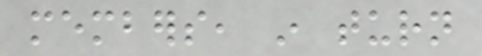members, in turn
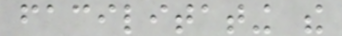facilitating the
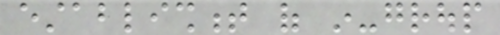establishment of in-group
